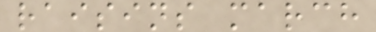raisins march
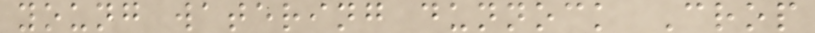young watering dunnock Crop
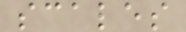scales
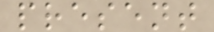present
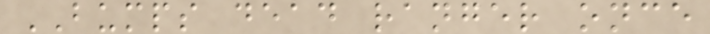BUMPS dead ranger once
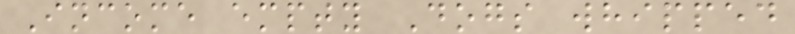Income empty Dogs whipped
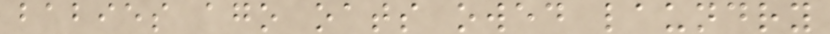babies ago oats owed laundry
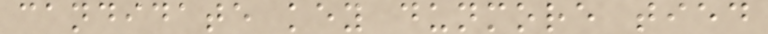candidate key dunmore tied
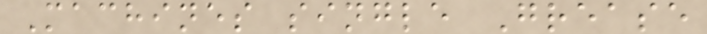Machines single Grease
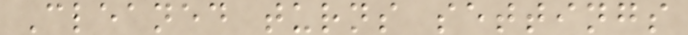Cleaned turns settings
